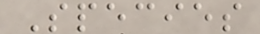Species
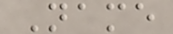Name
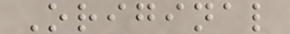Original
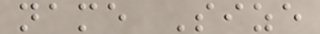name Size
